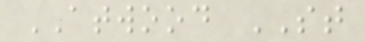ATWOOD ST
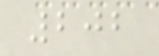202
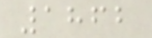1862
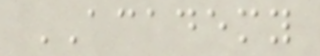ACADEMY
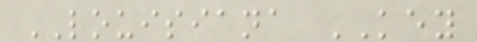LOUISIANA KEY
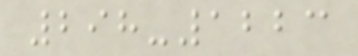298-1223
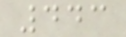443
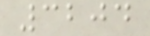3204
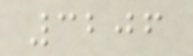3206
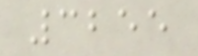3255
